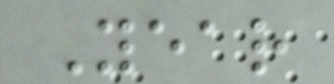Year
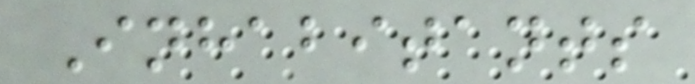Inhabitants
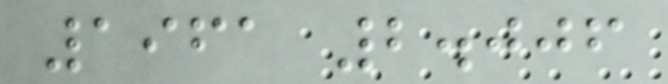1961 2.006
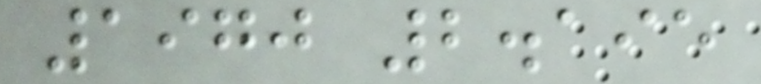1970 2.195
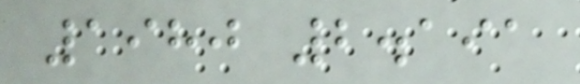1980 2.191
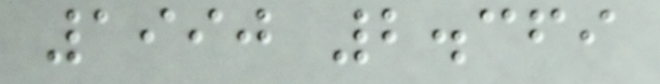1990 2.369
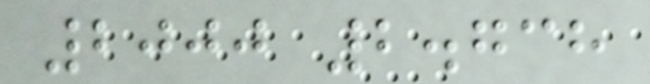2000 2.738
